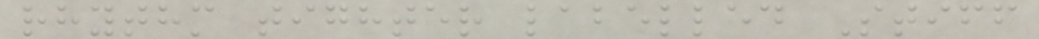rhythm tighter labelled Stiff
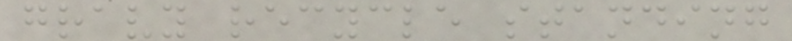gravy recycle standing
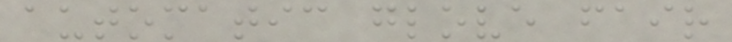automatic glove fair
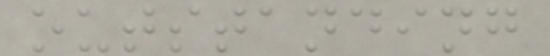outstanding
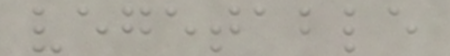vegetable
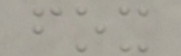fox
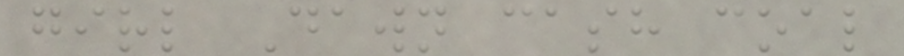girl Dawn cash coal
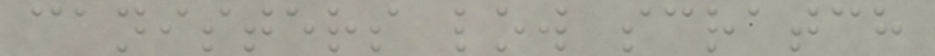canisters low scratch
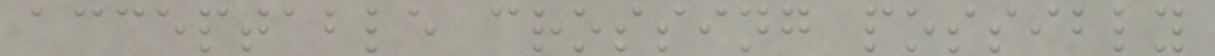acceptable crossing possibly
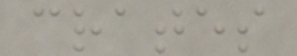crates
